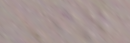In
